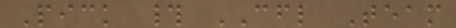Pick # CFL Team
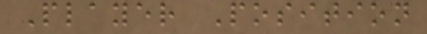Player Position
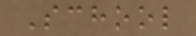School
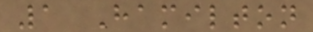1 Hamilton
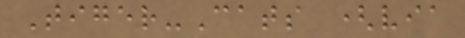Tiger-Cats (via
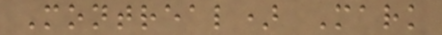Montreal) Mark
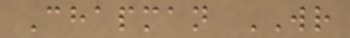Chapman WR
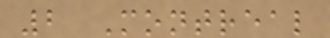2 Montreal
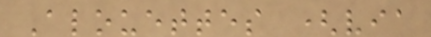Alouettes (via
